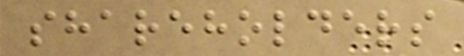shareholders
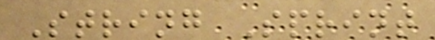String Sprint
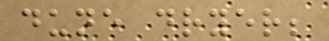dune dryer;
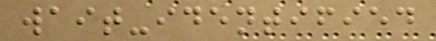wait-identified
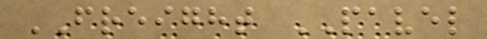FREIGHT PAVEL
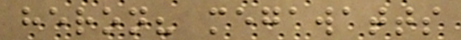heron? megawatts
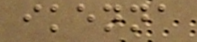ikenna
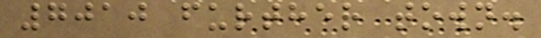7010 further town.
